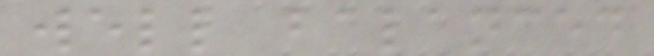well balanced
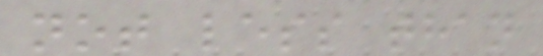not less than
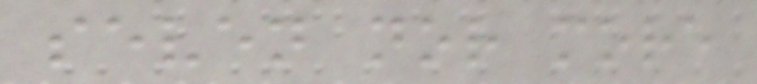seven nor more
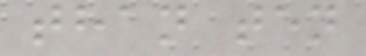than ten
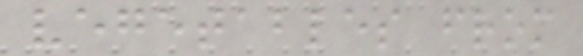vegetables from
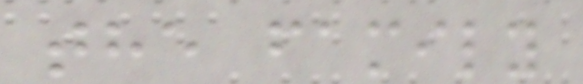the family
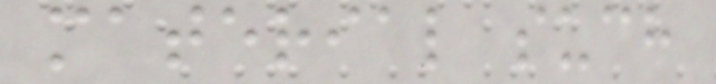material such
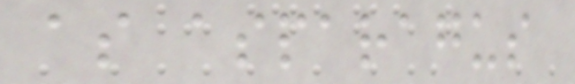as asparagus
